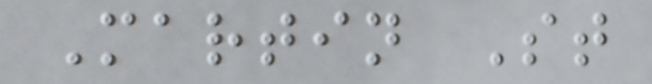Martin St
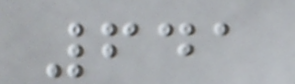641
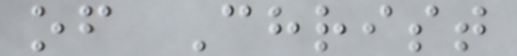of Christ
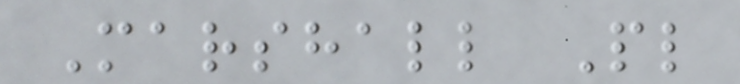Marshall Pl
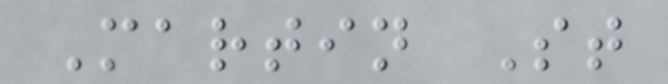Martin St
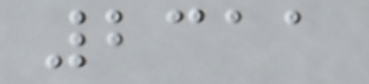2311
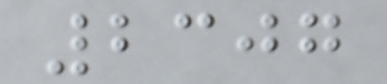2307
